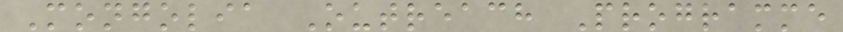Mongolia Outreach Programme
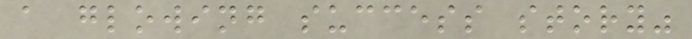a glowing success story"
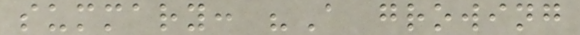summary: "A growing
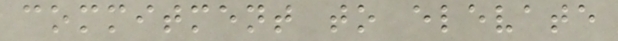commitment to elevate
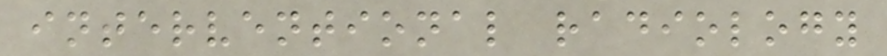interventional radiology
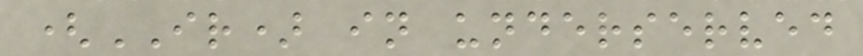(IR) in underserved
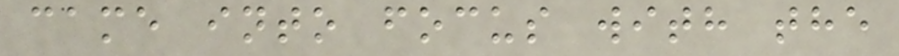came into focus with the
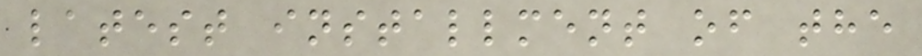latest installment of the
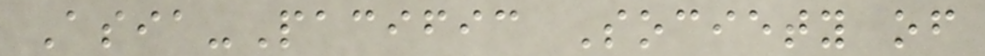Asia-Pacific Society of
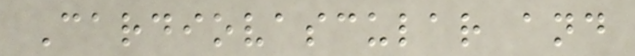Cardiovascular and
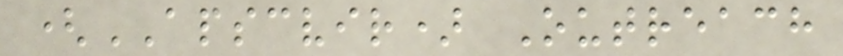(APSCVIR) Outreach
